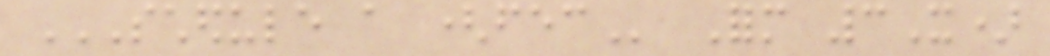SCHEDULE A (FEC Form 3X)
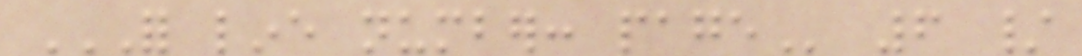FOR LINE NUMBER: PAGE 6 /
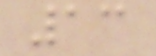13
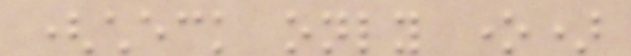(check only one)
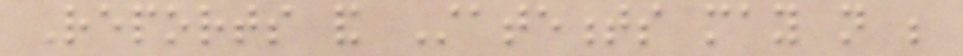Reports and Statements may not be
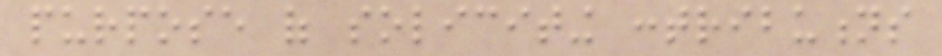purpose of soliciting contributions
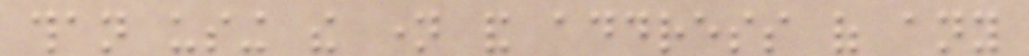than using the name and address of any
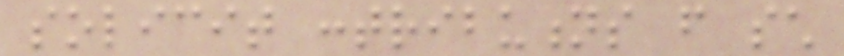solicit contributions from such
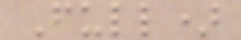Full)
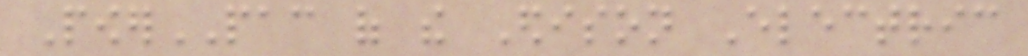PowerPAC of the Edison Electric
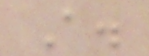A.
